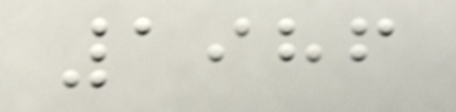1986
